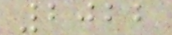2022
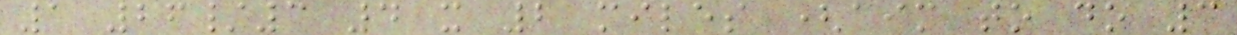1 26/3 4 x 2 miles (aim to do 3
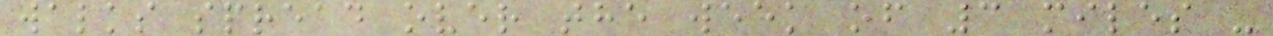walks spread over the week of 3 miles -
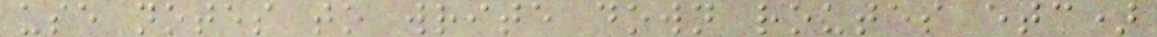use notes to write down routes etc)
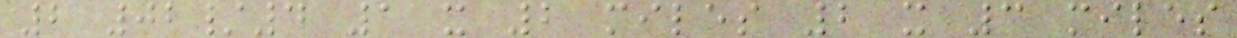2 02/4 1 x 2 miles 2 x 3 miles
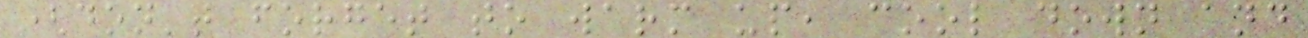(don't forget to warm up, cool down and
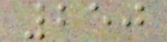250
